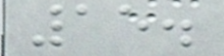15.
